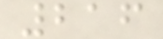216
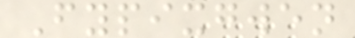Fypixgwen
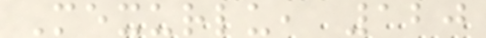Mexurlu, 120
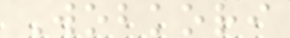Wobkori
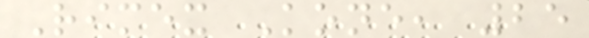Rimex Kone, 25
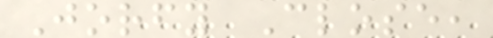Jorfy Close,
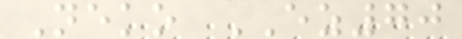Neko EZ70
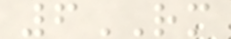6RM
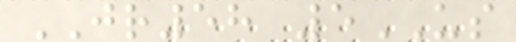JR58 5US
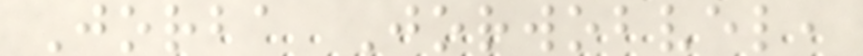Jorba Jorwobvel,
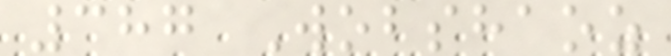387 Wobshaoz
